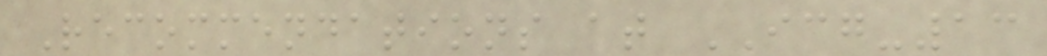Recommendations at ICG-13
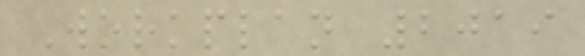Workplan 2019
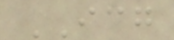ICG
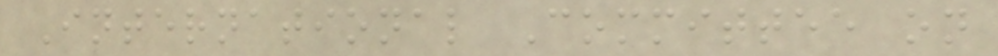International Committee on
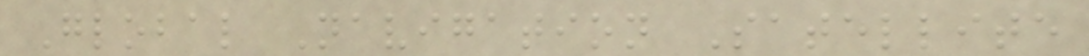Global Navigation Satellite
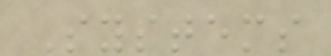Systems
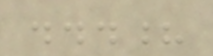...?
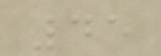45
